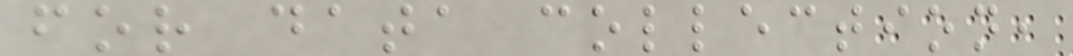for data collection,
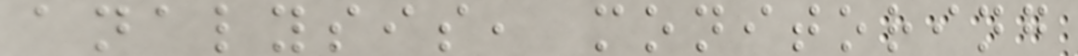analysis, monitoring
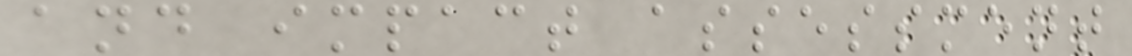and impact assessment
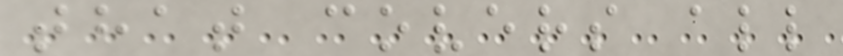that covers all
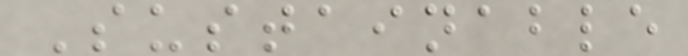Sustainable
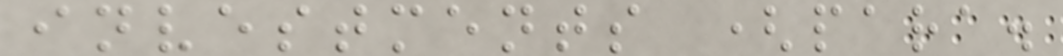investments (para.
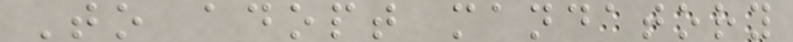To adopt mandatory
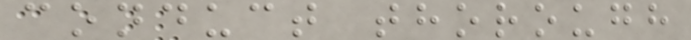conduct thorough
